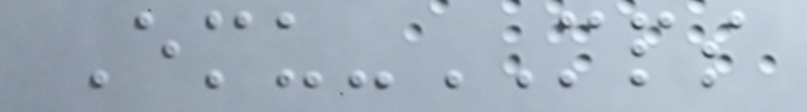Emu-MPS
